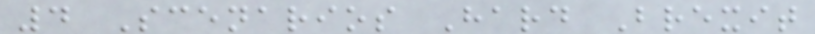4 Scenarios Hard Brexit
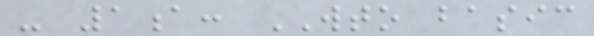- 1a: WTO basic
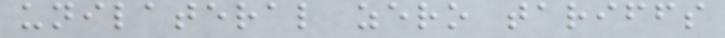unilateral zero tariffs
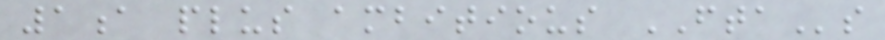1a plus ambitious FTAs
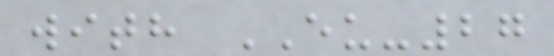with EU-27
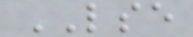LSE
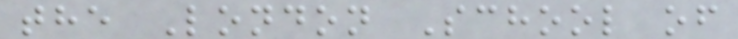the London School of
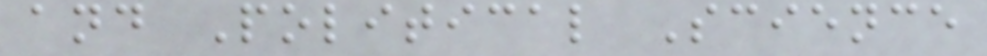and Political Science
